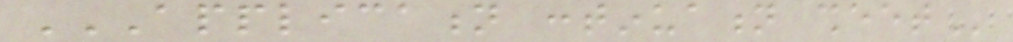APPLICATION CONTINUATION SHEET
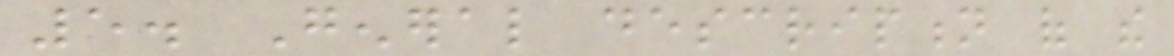5. General description of the
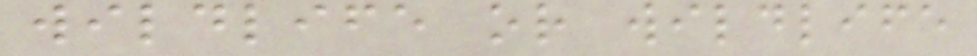wildlife or wildlife
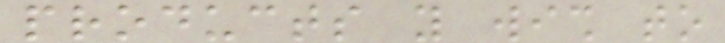products you wish to
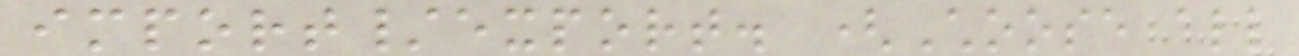import/export. (Choose all
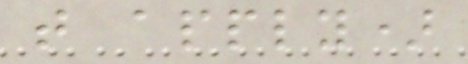that apply)
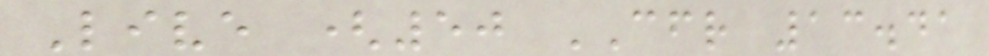Live (50 CFR 13.41
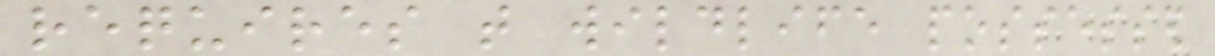requires that wildlife possessed
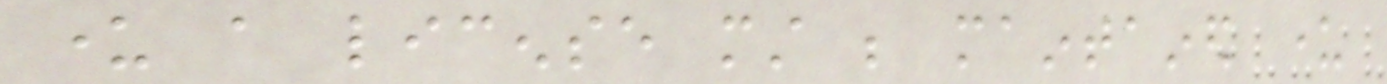under a license must be maintained under
